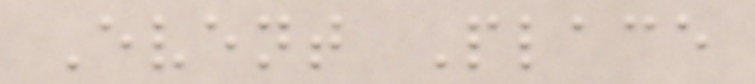Event Place
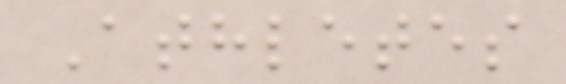Athletes
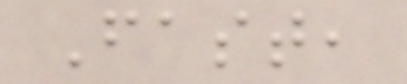Fast,
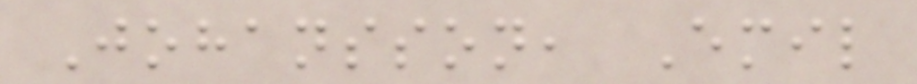Johansson, Emil
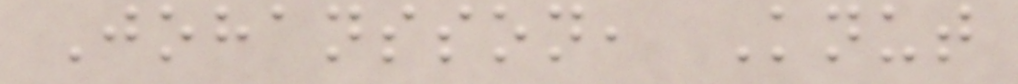Johansson, Knut
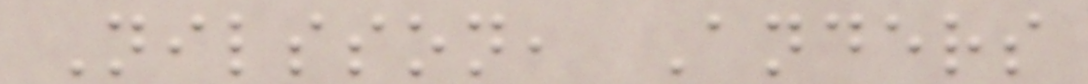Nilsson, Anders
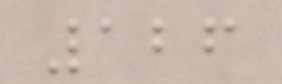126
